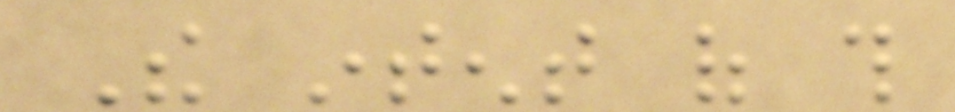The intent of this
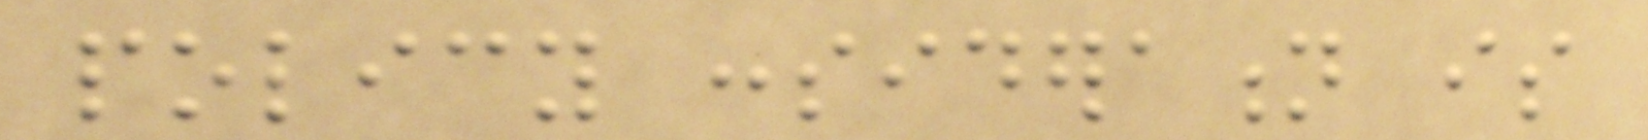policy consideration is
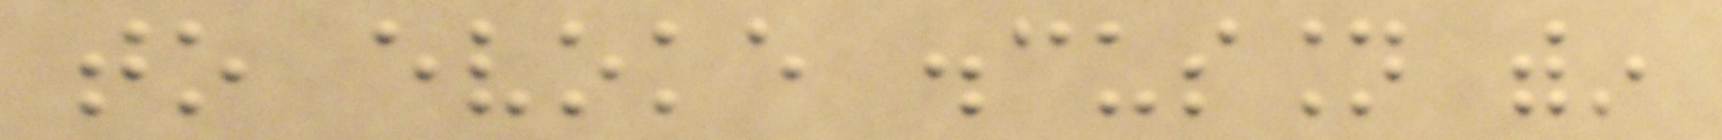to evoke discussion within
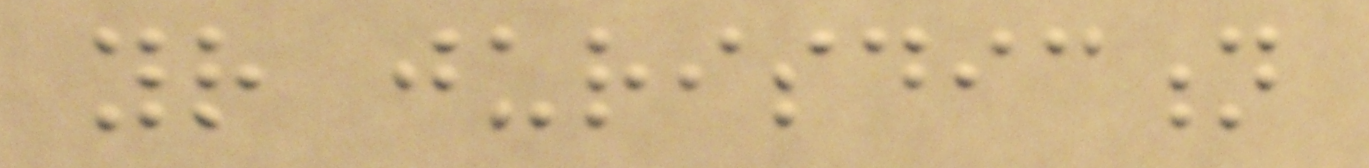your jurisdiction
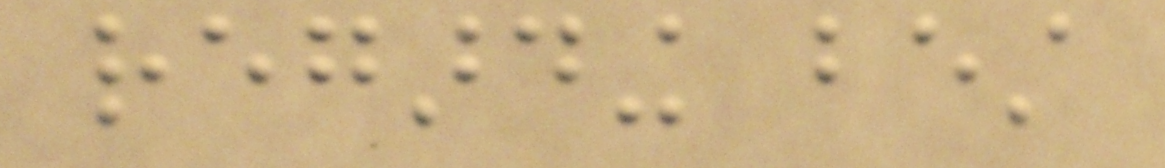regarding best
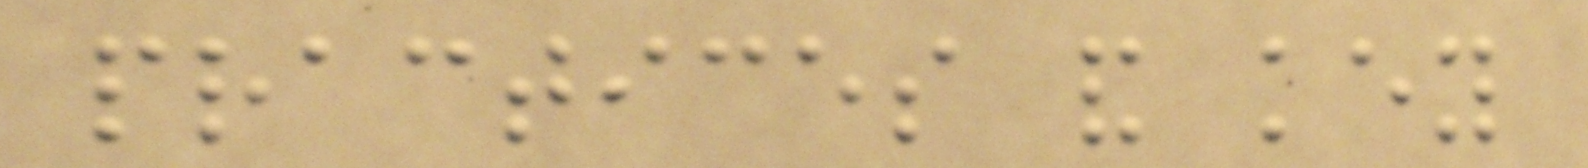practices and key
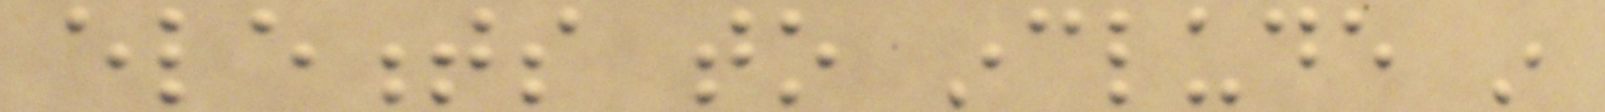elements to include in
